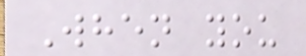When you
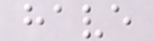have
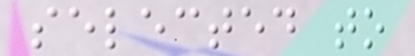selected to
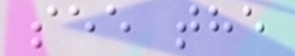see the
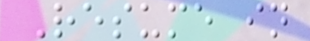Resume in
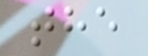the
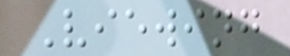Viewing
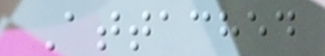Attached
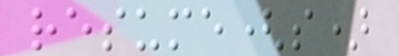resume(s)
